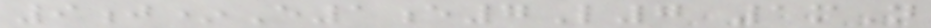9j*E1e7L7 1mN
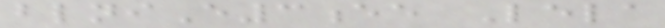blniE3ee Lela
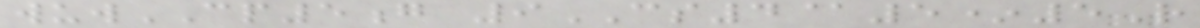wuwCP5g 9CS4@5*5R
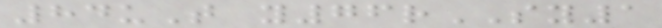84uT y76rSY1
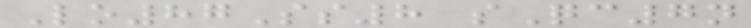Lo87Ss8 sQc7n
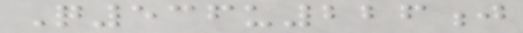Q536u226j
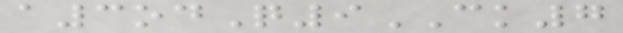a3odQ9CK7
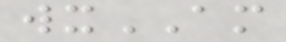wxAM
